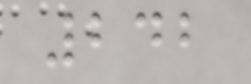242
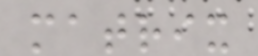matrix
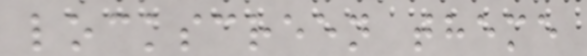lockscreen theme
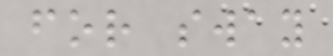for sway
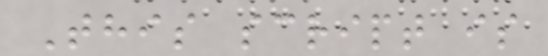This script is
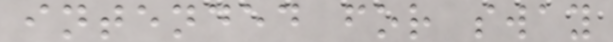intended for sway
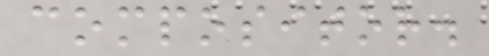compositor.
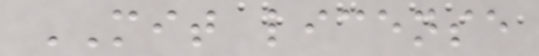MIT license
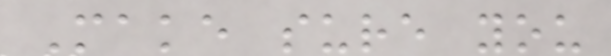Make sure you
